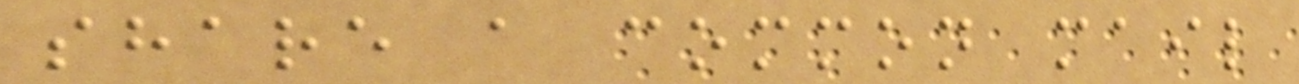share a common mail
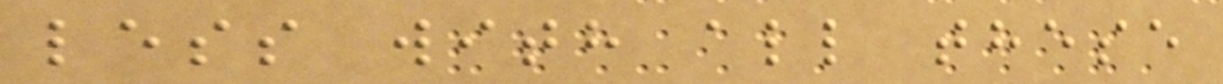less with all these
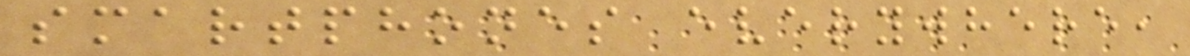smartphones everywhere,
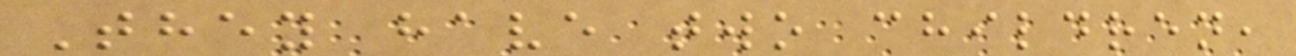They have two children,
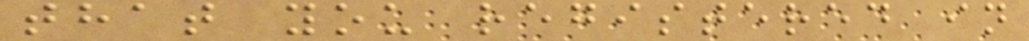that you registered in
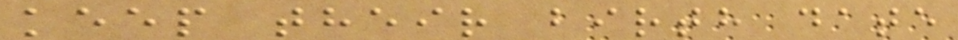keep their birth date
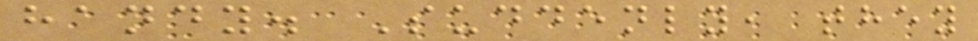handy. Suddenly, they
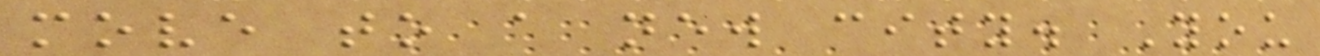move to a new city. You
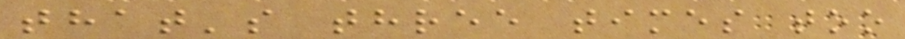that's three times too
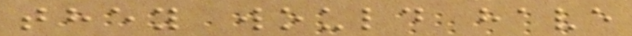they would have
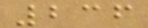236
